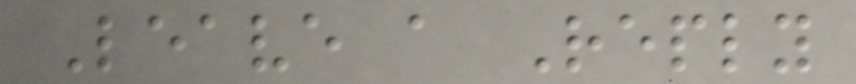Leave a Reply
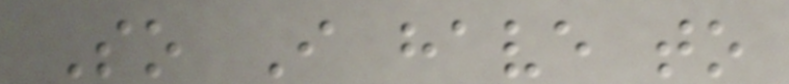So I have to
